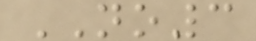NO3
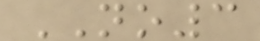NO3
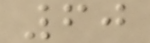60
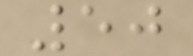50
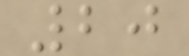20
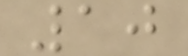10
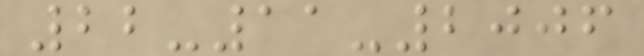22-11-2006
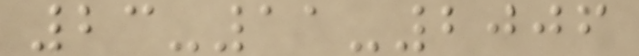23-11-2006
